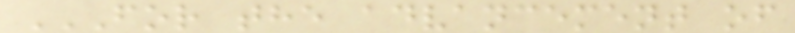FOR THE ADVANCEMENT OF
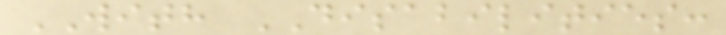WITH DISABILITIES:
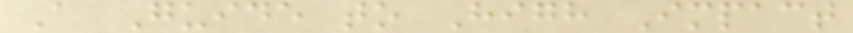A Guide to High Impact
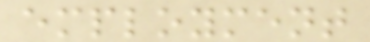employment
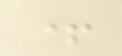+
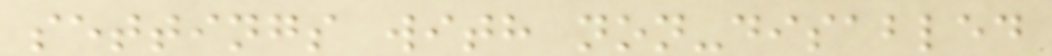settings with non-disabled
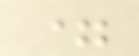=
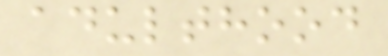adulthood
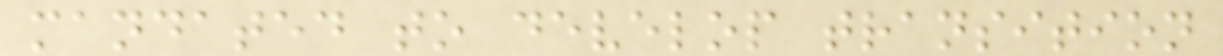mandated to develop transition
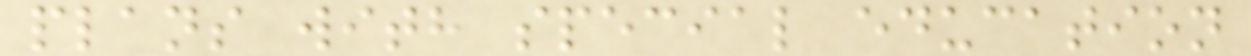plans with special education
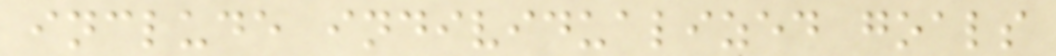include individualized goals
